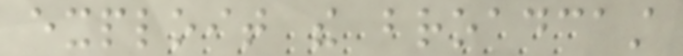exploit the broadcast
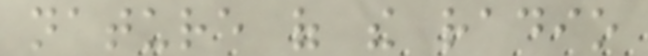nature of the radio
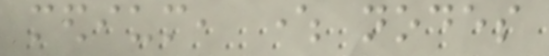medium, where nodes
